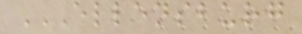ELLENSBURG
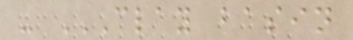- CLAY BASIN
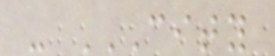- CITY
